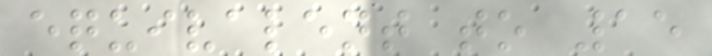equivalent to 15
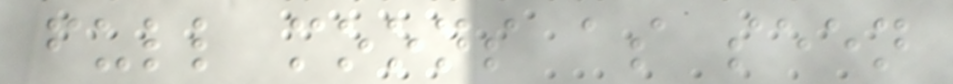full moons as seen
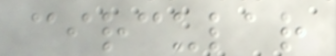circular
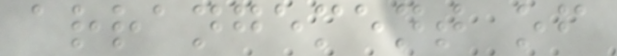arrangement of
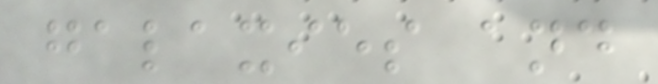galaxies and
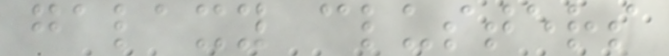galaxy clusters
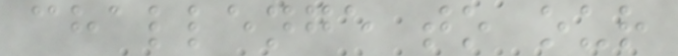challenge to our
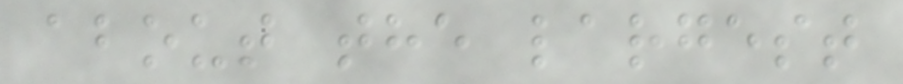about the largest
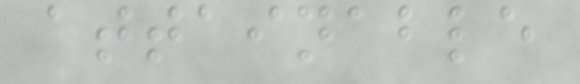attainable
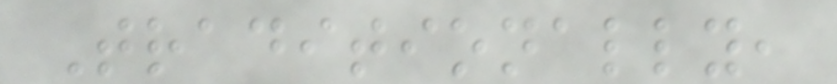Traditionally,
